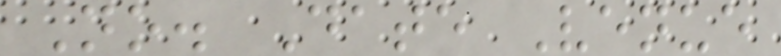No. Date Venue
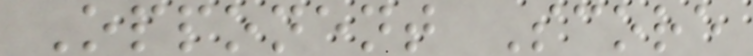Opponent Score
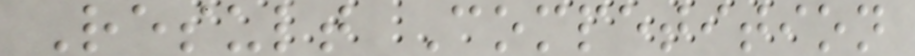Result Competition
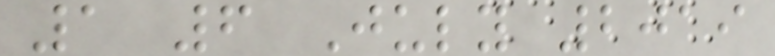1 6 July 2019
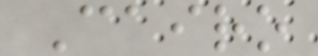Cairo
